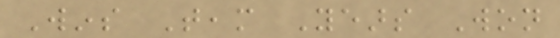Wins Team Years Won
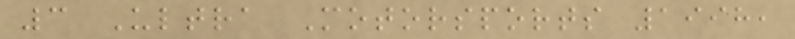3 Ultra Motorsports 1998,
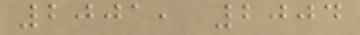2001, 2004
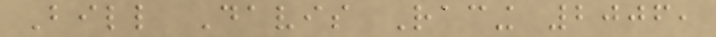Bill Davis Racing 2006,
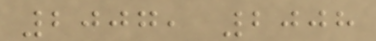2007, 2008
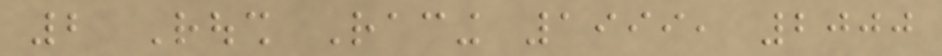2 Roush Racing 1999, 2000
